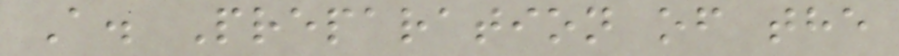A. Preparation of the
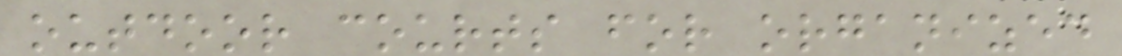outdoor courts for organized
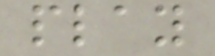play
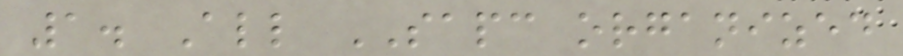1. All SAPC organized
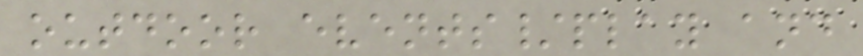outdoor events/play and
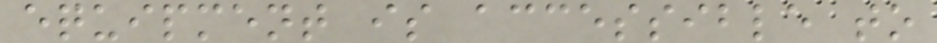equipment is accessible to
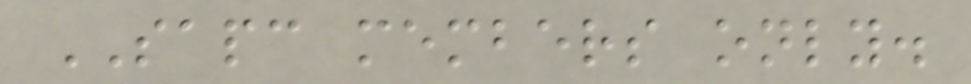SAPC members only.
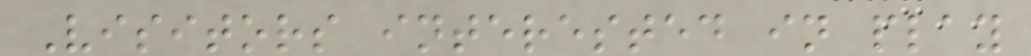Visitors interested in play
